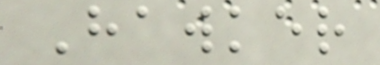Hawker
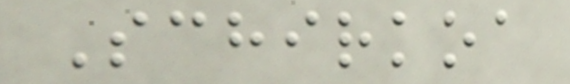Schirkoa
